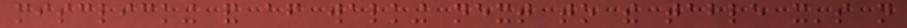misclicking and after walking next to the table it's not
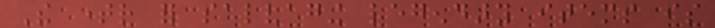The timer for salvaging legendary items is
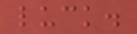luck.
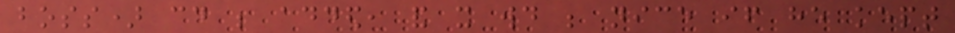boss) could be added, and it would be nice if he kept
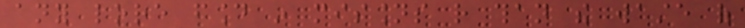any lore found in missions rather than the waste of
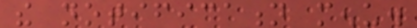the notification menu.
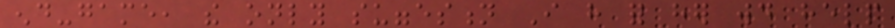end-game, the only suggestion I have for her would help
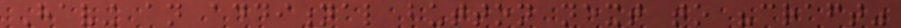Having an additional button next to "craft"
